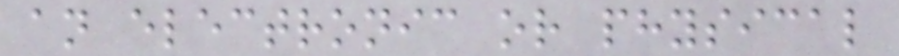an electronic or physical
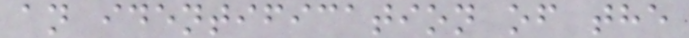an identification of the
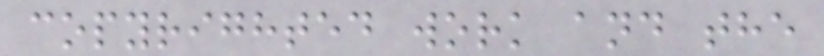copyrighted work and the
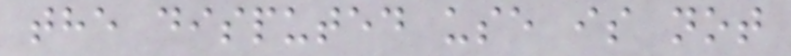the disputed use is not
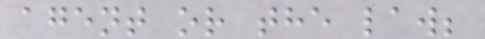agent or the law;
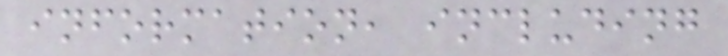information, including
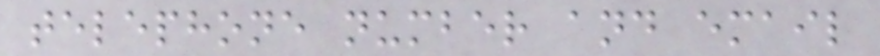telephone number and email
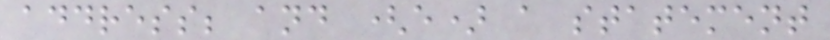address; and (e) a statement
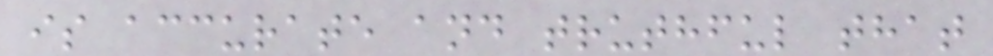is accurate and truthful that
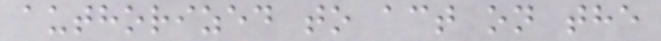authorized to act on the
